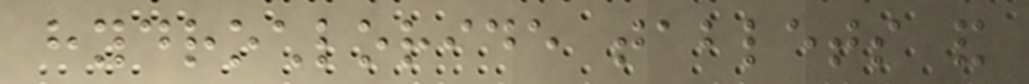hydrochloride tablets and
